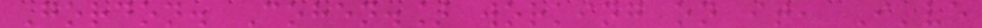Gordon. Cohen.] working on it, I've
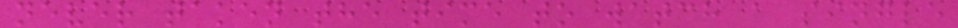never taken the time to watch a single
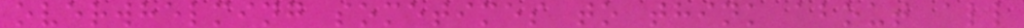overwhelming sometimes to think about all
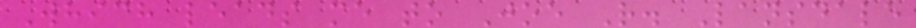Which leads me to Joe R. Lansdale
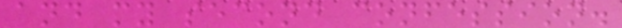and my second confession.
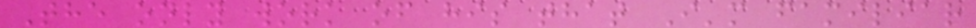The only work of his that I'm familiar
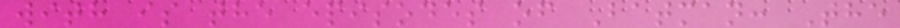with is the episodes of Batman: The
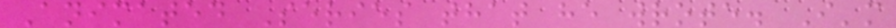Animated Series that he wrote. I'm
